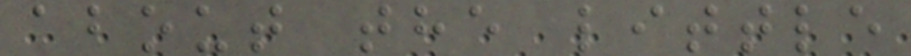about the little
